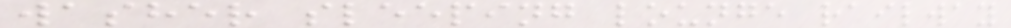washer sleeping lounge railway
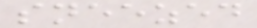sneezed
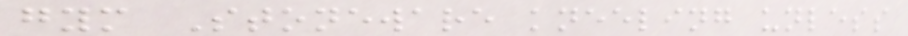gym Stoneware kneeling unless
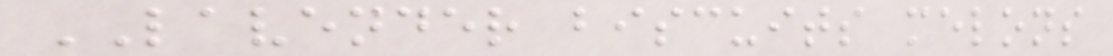LAVENDER biscuits melons
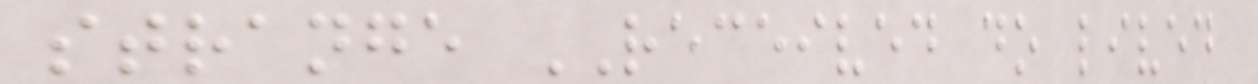strange RECEIVED do lived
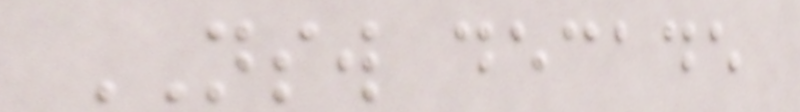NSW decade
